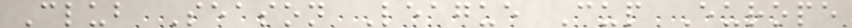Club Season League Cup Europe
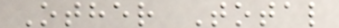Other Total
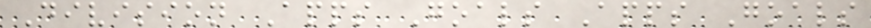Division Apps Goals Apps Goals
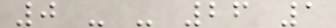0 - - 26 1
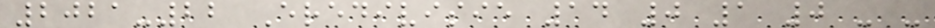2021-22 Eredivisie 14 0 1 0 - -
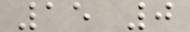15 0
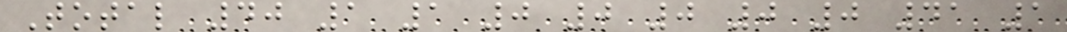Total 40 1 1 0 0 0 0 0 41 1
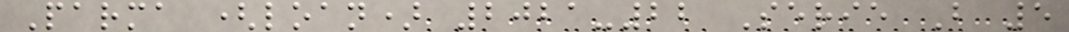Parma (loan) 2021-22 Serie B 5
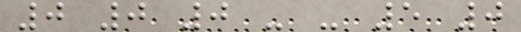0 0 0 - - 5 0
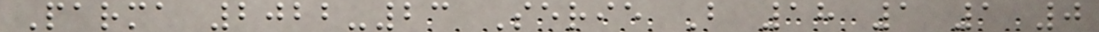Parma 2022-23 Serie B 18 1 1 0
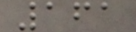161
